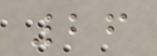26
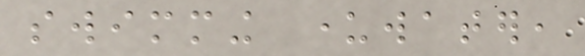swimming underwater,
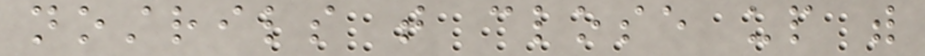nostrils that close up with
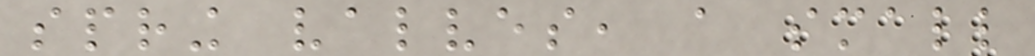spring valves, a small
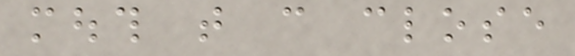mouth that can close
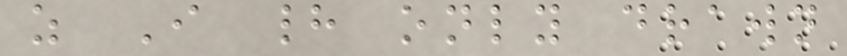as I had only drawn
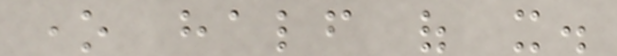one half of it.
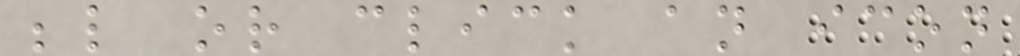below or click an icon
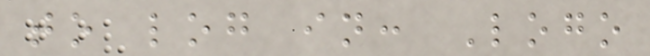to log in: Logo
